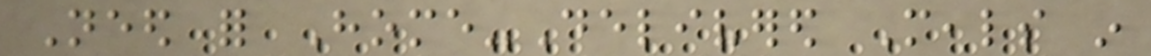Need for Home-Delivered Meals in
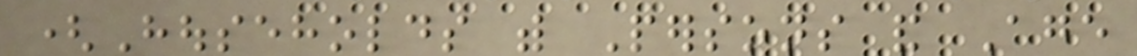(Households with Persons and Age
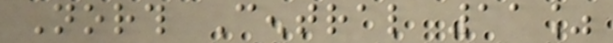North Central 11%
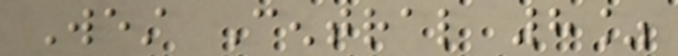West Central 8%
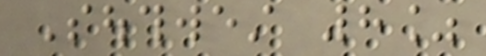Southwest 8%
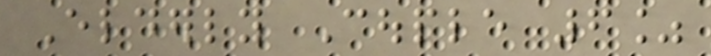Elderly Couple 6%
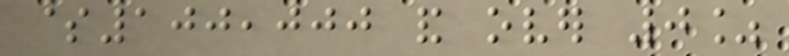$100,000 and over 0%
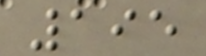195
